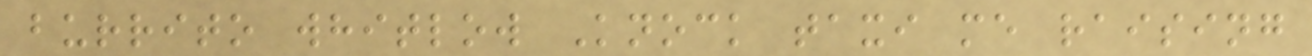burrito whitlow Knock taxi me raising
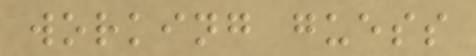working guess
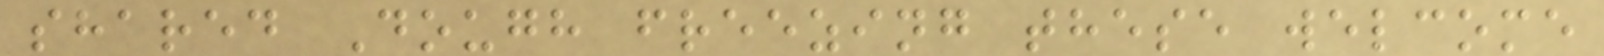shared Dough freezing these welcome
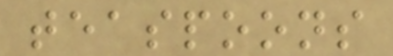teaspoons
